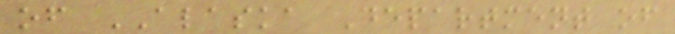of ALASKA Department of
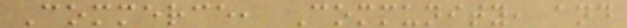Commerce, Community, and
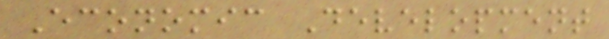Economic Development
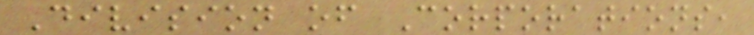Division of Corporations,
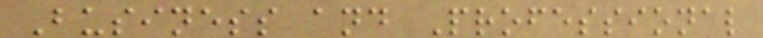Business and Professional
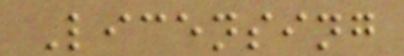Licensing
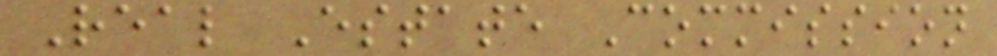Real Estate Commission
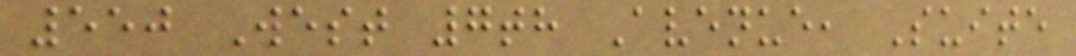550 West 7th Avenue, Suite
